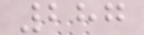287
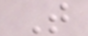T
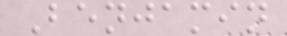Benjamin
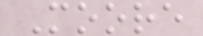Moore
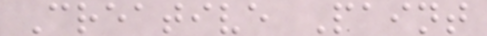Creative Paint
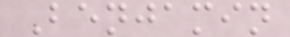Benjamin
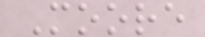Moore
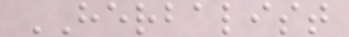HERBALIST
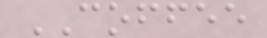COFFEE
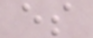es
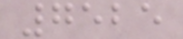7525
